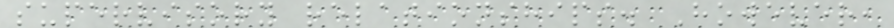supervisory relationships. However,
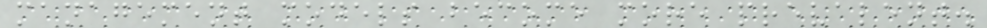management models become more prevalent.
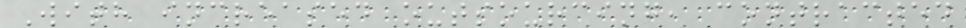With increased outsourcing, contracted
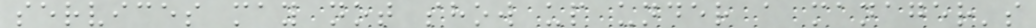services may not show up under a manager's
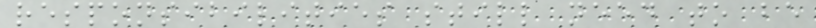responsibilities still need to be
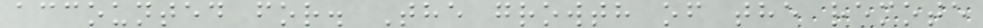accounted for. The growth of the remote
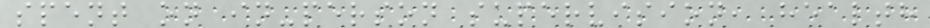spent on in-person supervision, health
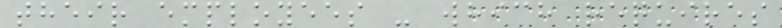their employees - which requires
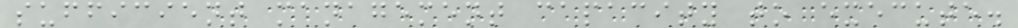sufficient management capacity to execute.
